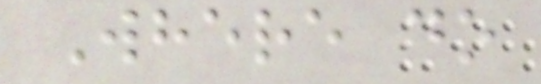Where do
